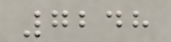7248
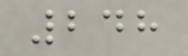248
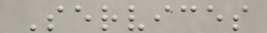Services
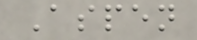Aspen
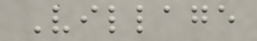Village
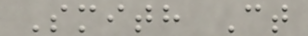Smith Ct
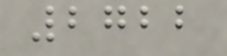2722
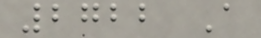2722 A
